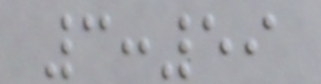3:59
